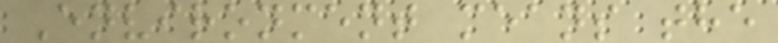Environment means the
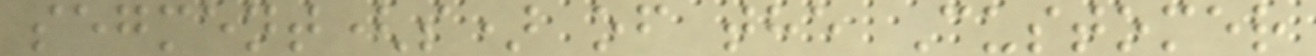segment(s) of the Customer
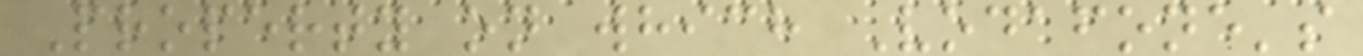Property on which Vodafone's
